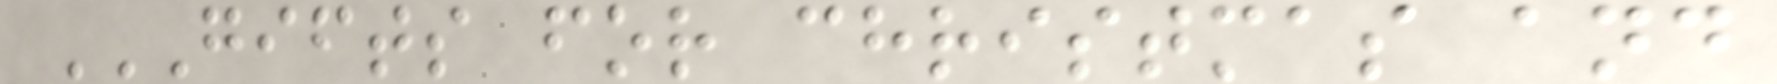GIFTS FOR CHRISTMAS AND
